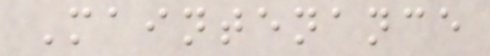Maintenance
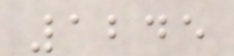1245
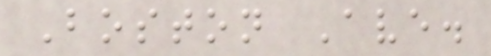Boston Ave.
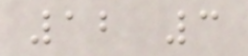12 3
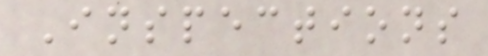Inspections
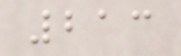213
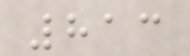813
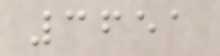3651
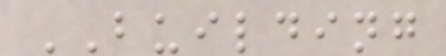BUILDING
